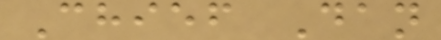Chief Dan
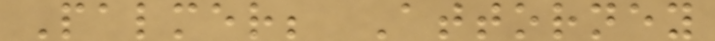Palmer; Attorney
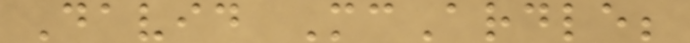David McArdle;
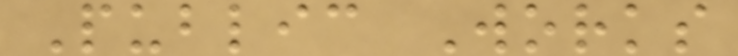Public Works
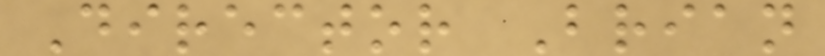Director Brian
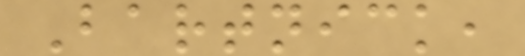Bartnick,
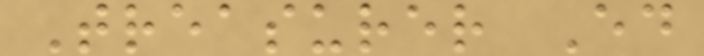Treasurer Ed
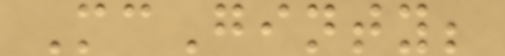McGinty;
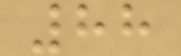88
